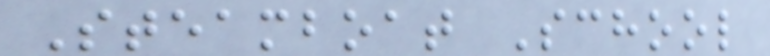Steamboat School
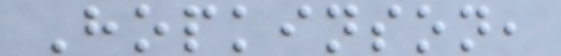Hopkinson,
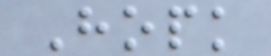Hopk
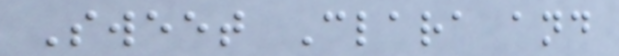Sweet Clara and
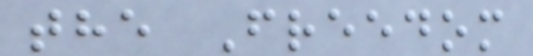the Freedom
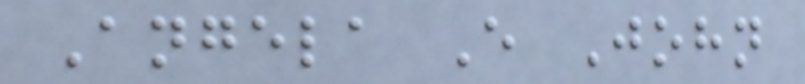Angela E John
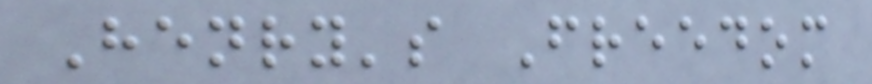Henry's Freedom
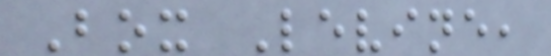Box Levine,
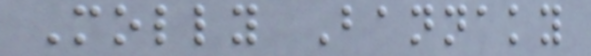Molly Bannaky
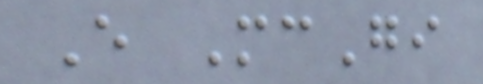E McGi
